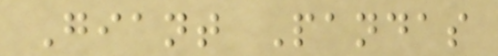Giant Pandas
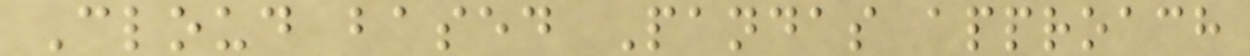Cloud based Pandas approach
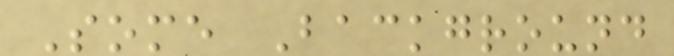Some Background
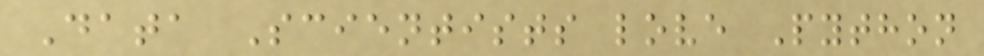Data Scientists love Python
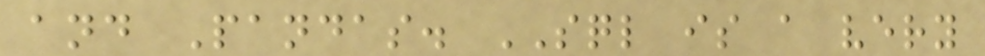and Pandas. SQL is a very
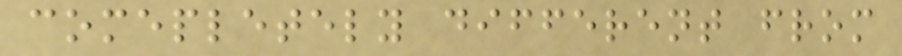comepletely different from
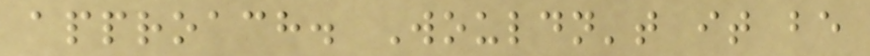approach. Wouldn't it be
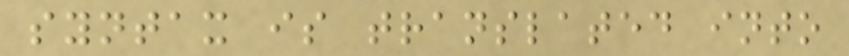syntax is translated into
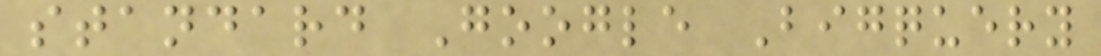standard Google Bigquery
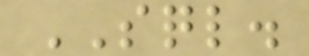SQL.
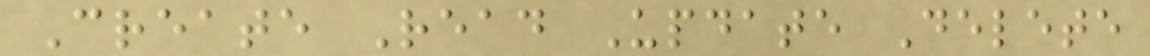Create Read Update Delete
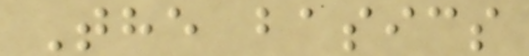The basics
